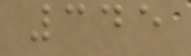345
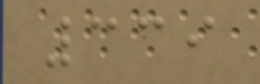339
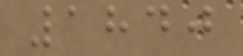1840
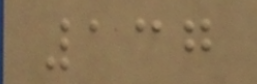137
